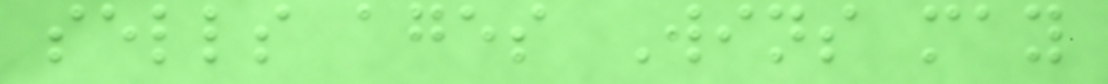sells ages Wins may
